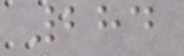284
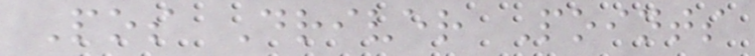Pos Driver Points
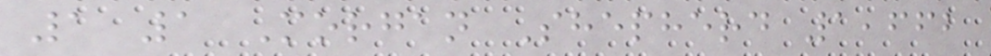1 1 Morgan Shepherd 1,662
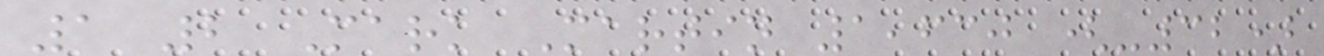1 2 Mark Martin 1,630 (-32)
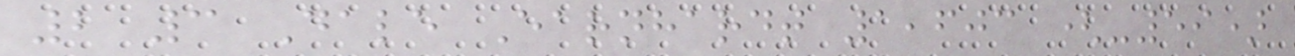2 3 Dale Earnhardt 1,603 (-59)
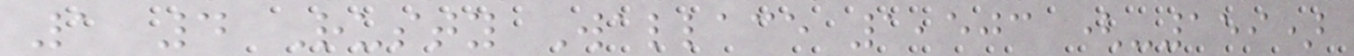1 4 Rusty Wallace 1,503 (-159)
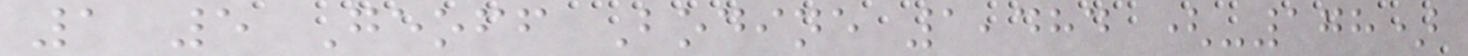1 5 Geoff Bodine 1,484 (-178)
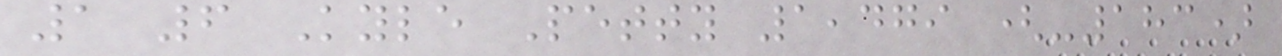1 6 Kyle Petty 1,479 (-183)
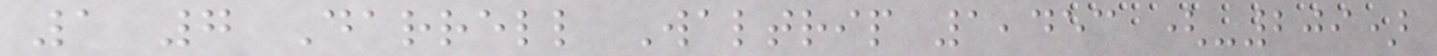1 7 Darrell Waltrip 1,453 (-209)
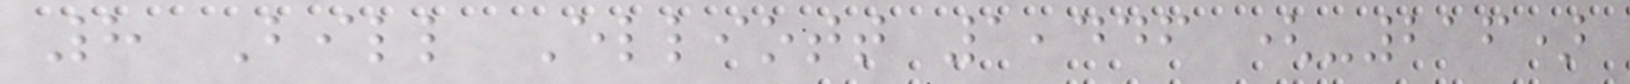8 Bill Elliott 1,446 (-216)
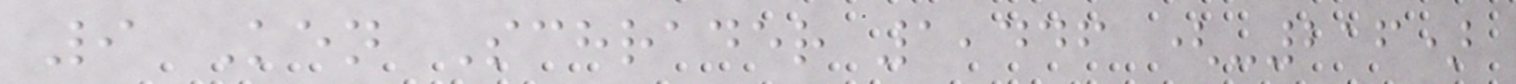9 Ken Schrader 1,446 (-216)
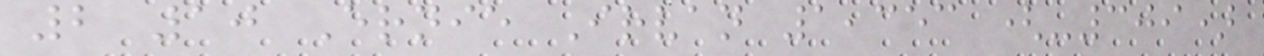2 10 Ernie Irvan 1,353 (-309)
